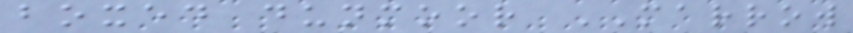boxed dunmoor MARROW
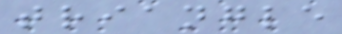triangle
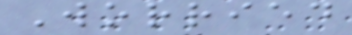Worried
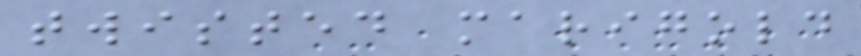twisted marigold
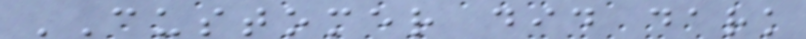CUSTOMER did dark
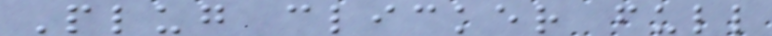Plug clicker full
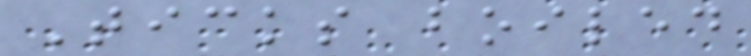Ticks boiled
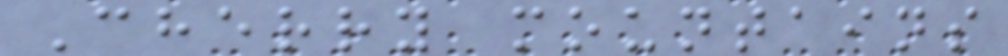Cherry mountains
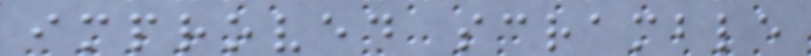improved scramble
